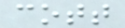cott
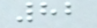82
